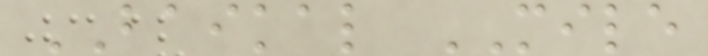BAIKAL MILE
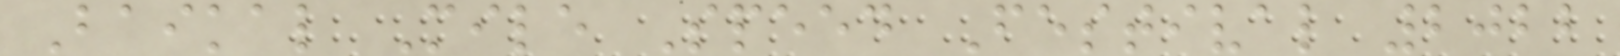Baikal Mile Speed Festival 2022
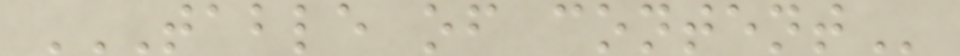TABLE OF CONTENT
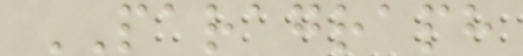PARAGRAPH
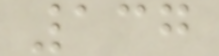137
